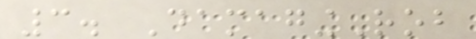3. DamagingRob
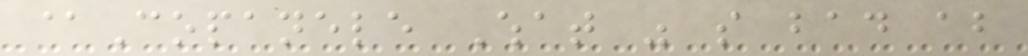@Copanele What was so bad about
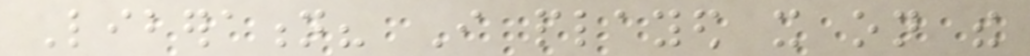Liberation? I played it on the
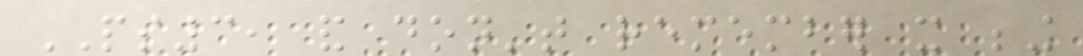PS3, and don't remember it being
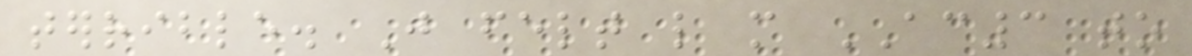terrible. Just felt like more AC3 to
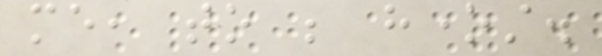me, to be honest.
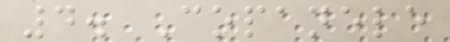4. Copanele
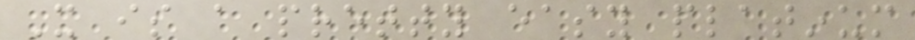It is a pretty easy platinum
